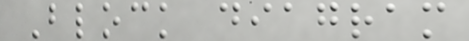Block diagram
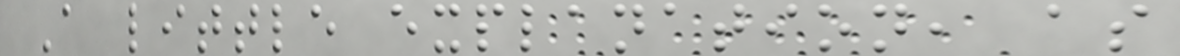A little explanation, as
